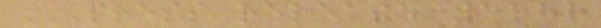PRESS RELEASE 1188
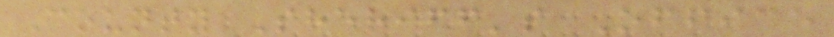County Sheriff's Office
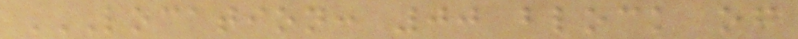LOCATION: 00 BLOCK OF
